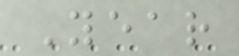Year
